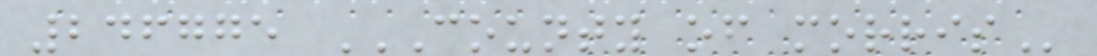246775 COUNTY OF MORRIS
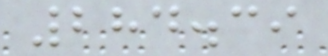284.39
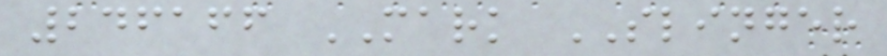246166 MARK SLINGER
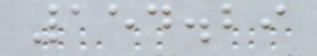154.29
